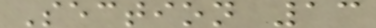Section 13
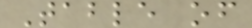Table of
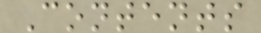Contents
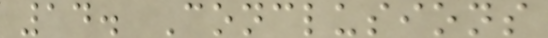14. Conclusions
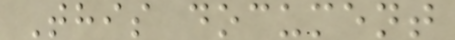This document
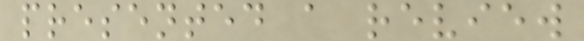presented a review
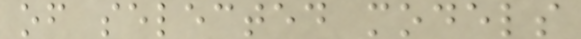of selected models
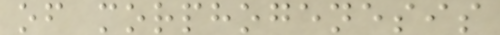of morphogenesis
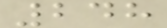248
